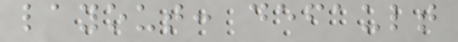layout: default
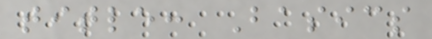title: Basics
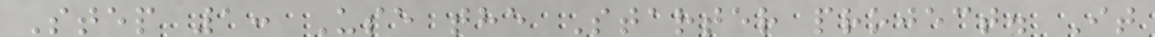Step 1: Use the Starter project. It
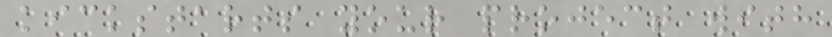kickstarts your project with
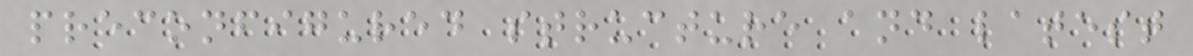preconfigured structure and latest
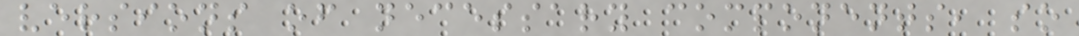versions of necessary components, so
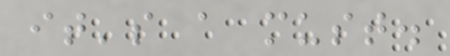it's a must.
